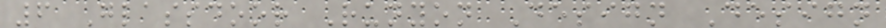6 Glassdoor Runyon Design Design
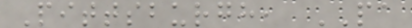Pittsburgh, PA
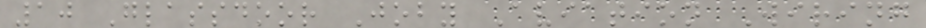10 Glassdoor Joby Aviation Wiring
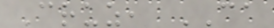Cruz, CA
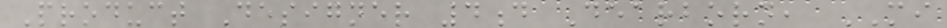Product Designer 4d Dearborn, MI
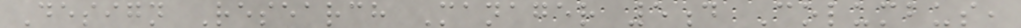Design Research Manager 5d Columbus,
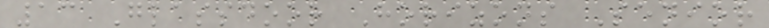13 Glassdoor Horizons Senior
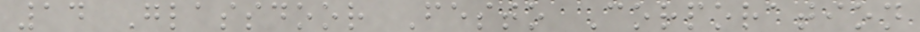14 Glassdoor Festo Corporation
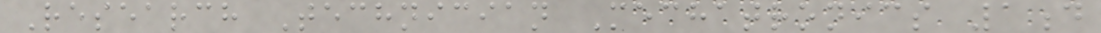Research Technician Mechatronics 1d
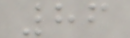86
